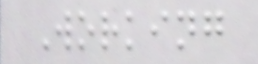Working
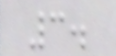3.
